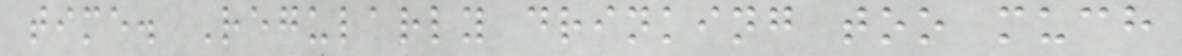time. Regularly drinking too much
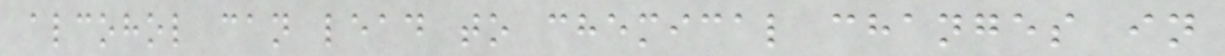alcohol can lead to chemical changes in
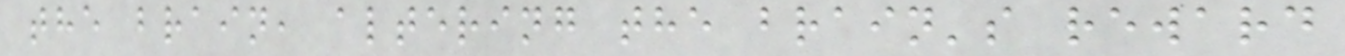the brain, altering the brain's reward
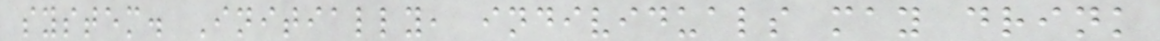system. Initially, individuals may drink
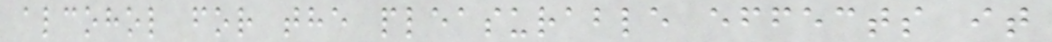alcohol for the pleasurable effects it
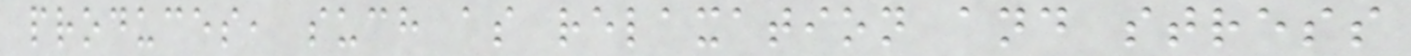produces, such as relaxation and stress
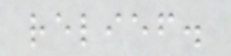relief.
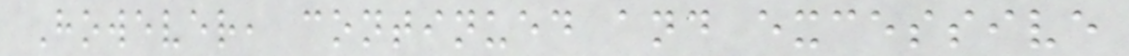However, continued and excessive
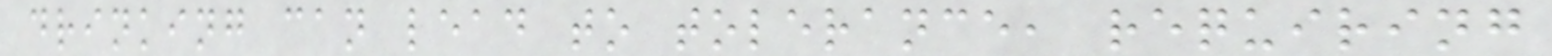drinking can lead to tolerance, requiring
